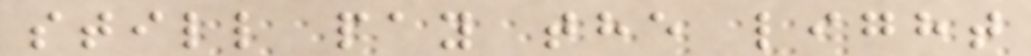still pay the light
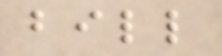bill
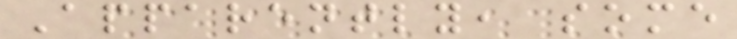Apparently, some
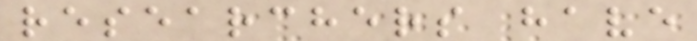researchers have
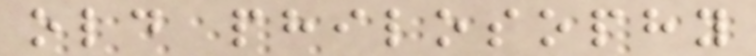old philosophy
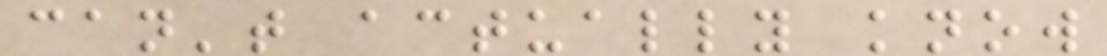can't actually know
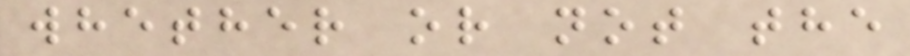whether or not the
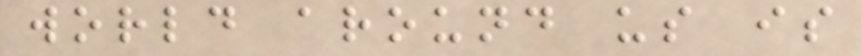world around us is
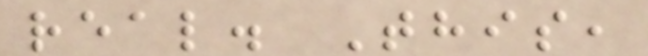real. This,
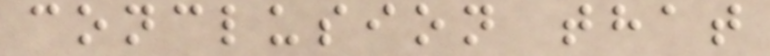conclusion that
